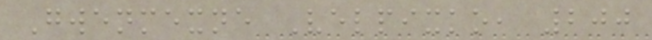Gwenmexne Velpixko, 200
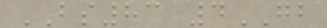BS83 4GB
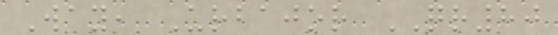Way, Urbajor QR80
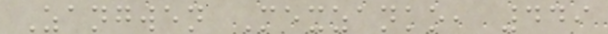Zangwen Mexzanko, 449
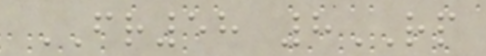FR58 8RP
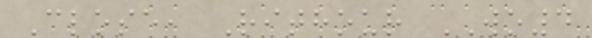Close, Rithour WO4
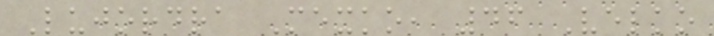Lujordra Mexko, 46 Velko
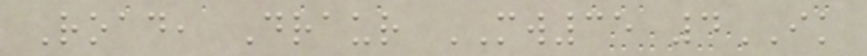Road, Draur MW35 4IK
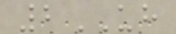2UH
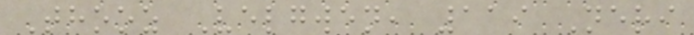Thooz Velgwen, 119 Neri
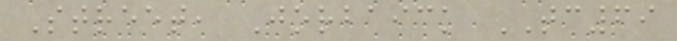Street, Jorbaick TC69
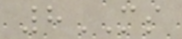8MS
